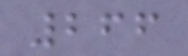266
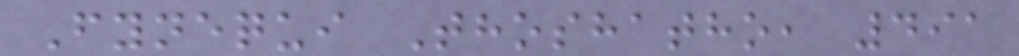Fynequi Thoshatho, 491
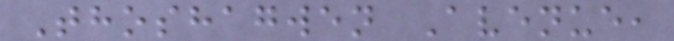Thoshagwen Avenue,
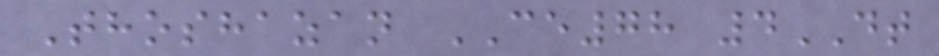Thoshazan CE78 4DT
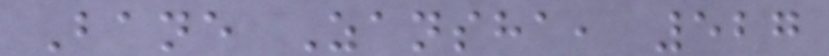Bane Zansha, 527
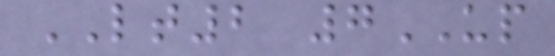LT2 7UP
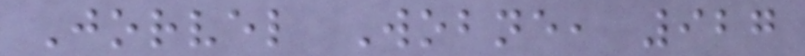Jorvel Wobne, 927
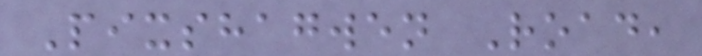Pixshagwen Road,
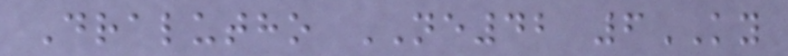Dralutho NE42 6KY
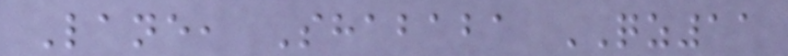Lane, Shababa QZ11
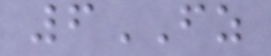6FZ
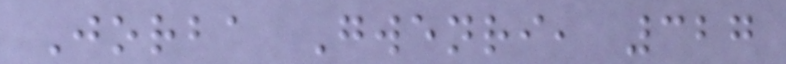Jorba Gwenri, 327
